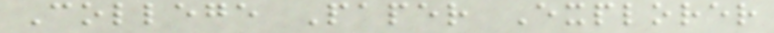College Paper Explorer
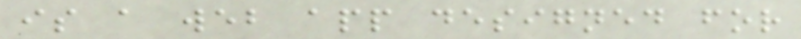is a web app designed for
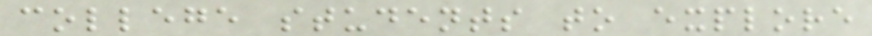college students to explore
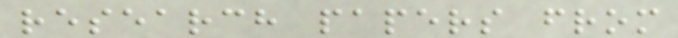research papers from
